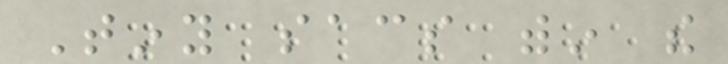Tiny sacs within the
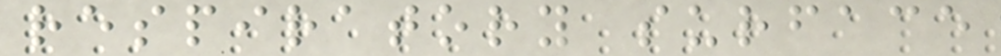respiratory surface
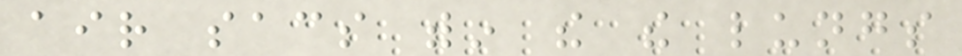air sacs within the the lungs
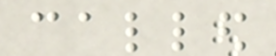called
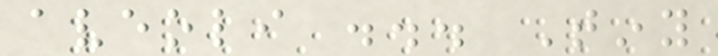aveoli ... Tiny
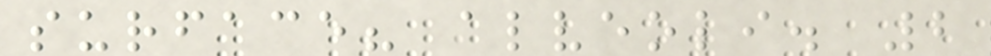surface? alveoli. 2
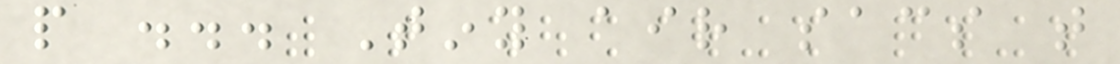people ... Tiny air sacs that
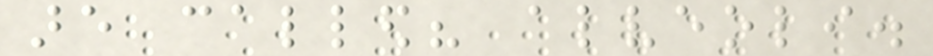are called? alveoli.
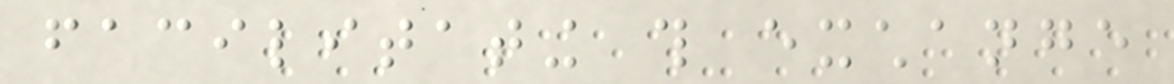facilitating this exchange
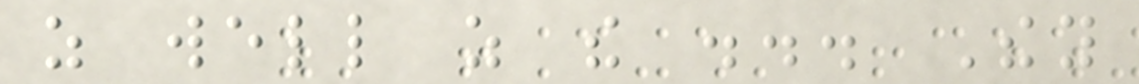as well as the ... They
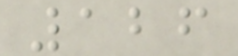126
